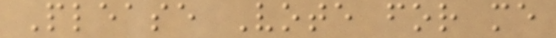Please Vote for me
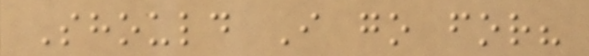Should I go for?
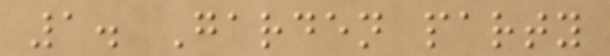1. Garden party
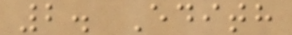2. Edith
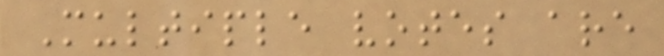Multiple votes are
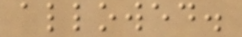allowed.
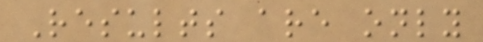Results are only
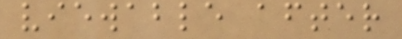viewable after
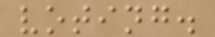voting.
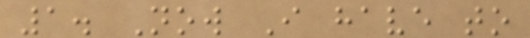1. Now I have to
